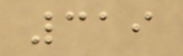319
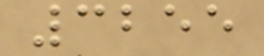3255
